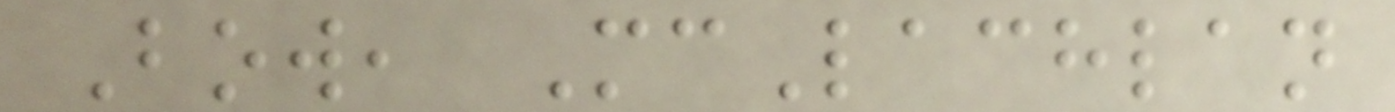Bow, McLachlan
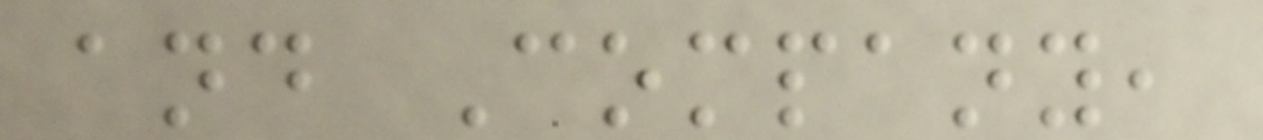and Company,
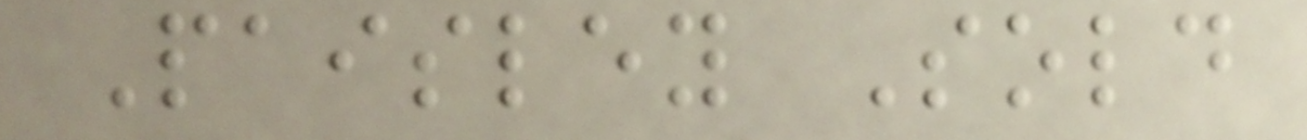Paisley Sold
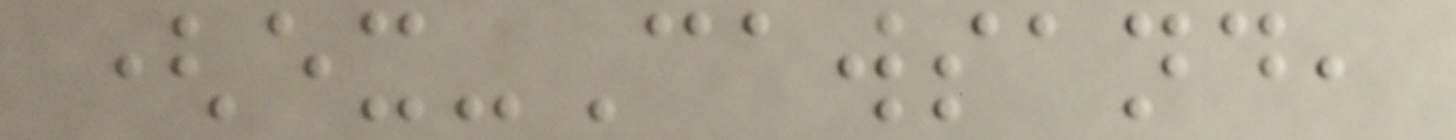(ex-Cawsand,
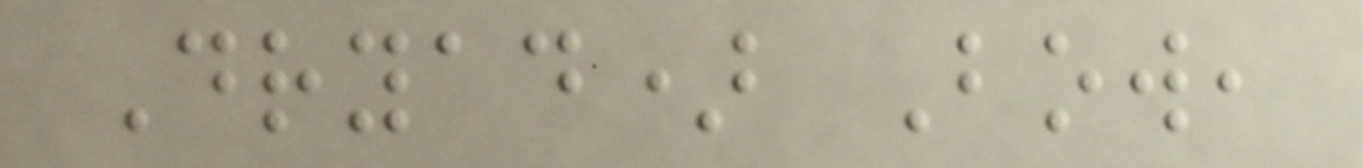Dryad) Bow,
